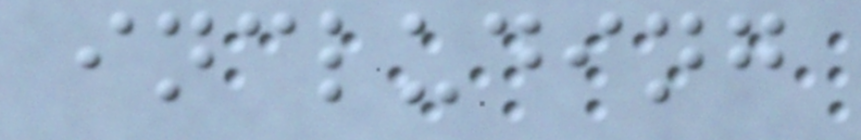including
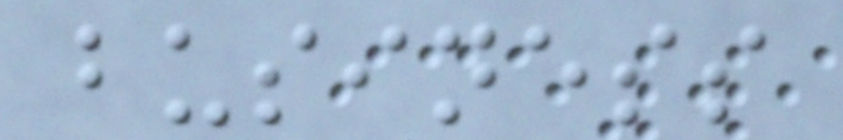business
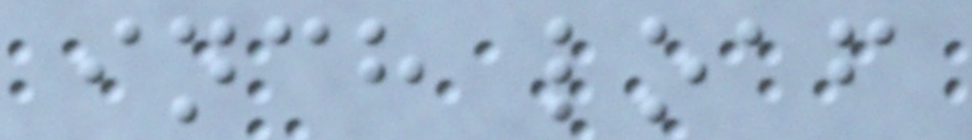inch loaf
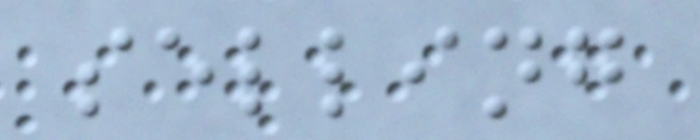selling
